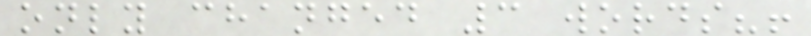only changed 3 words?!
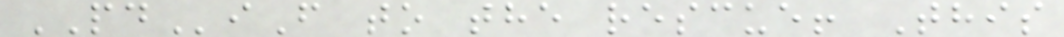PDiF to the rescue! This
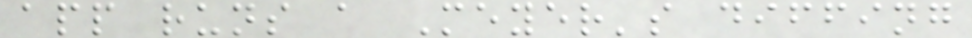app runs a Meyer's diffing
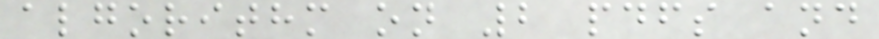algorithm on 2 pdfs and
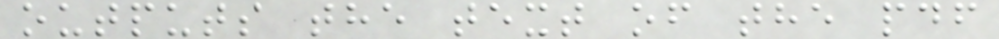outputs the text of the pdf
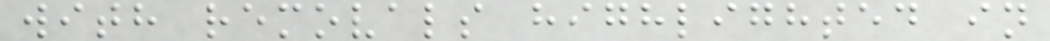with removals highlighted in
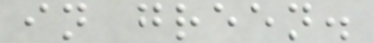in green.
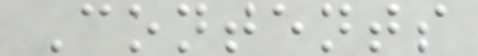Contents
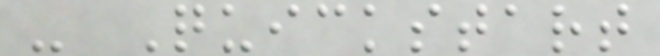- Quickstart
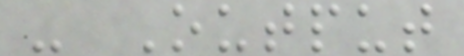- Output
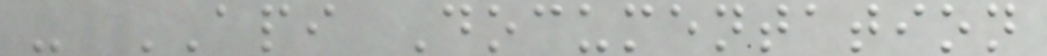- API Documentation
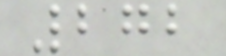272
